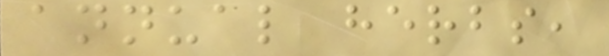annual herbs,
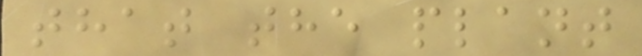that the plant
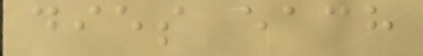dies each
